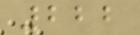222
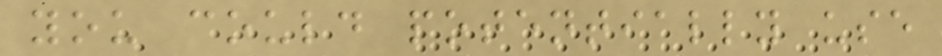you could potentially use
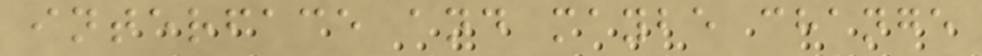interface and maybe change
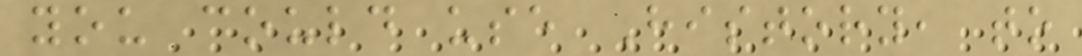you could use History, to
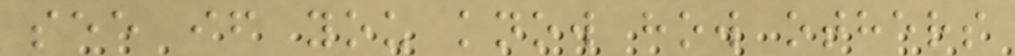see if you know how others
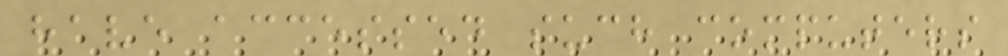have accessed such computers
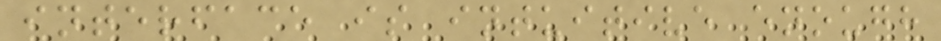interface is intuitive enough
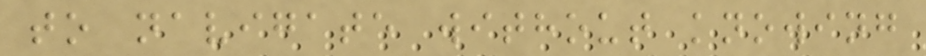to navigate without knowing
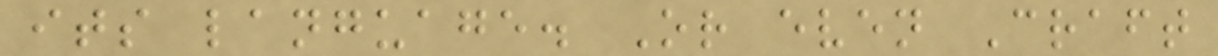its language. Or even Craft
